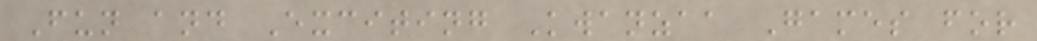Fun and Exciting Kwanzaa Games for
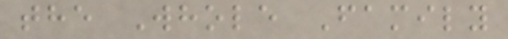the Whole Family
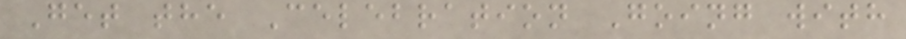Get the Celebration Going with
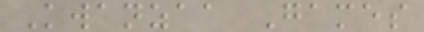Kwanzaa Games
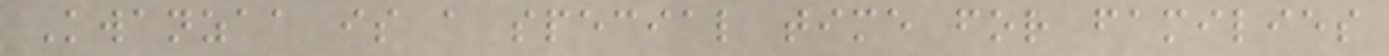Kwanzaa is a special time for families
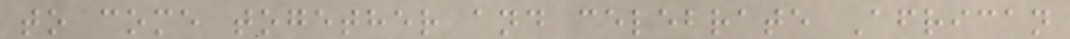to come together and celebrate African
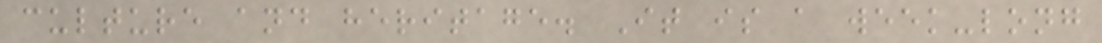culture and heritage. It is a week-long
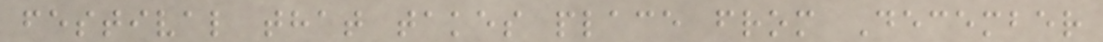festival that takes place from December
